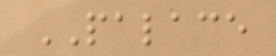PALACE
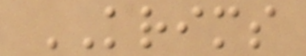KRIMS
